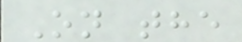On the
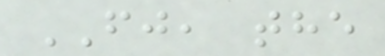FJ, the
